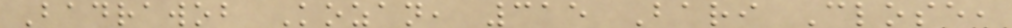Badrawob Kozan, 315 Bari Close,
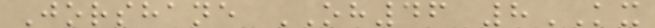Jorshane OH46 8KX
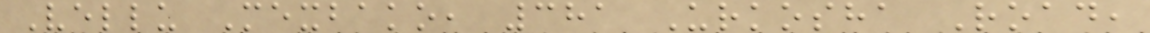Vellu Mexbako, 381 Urkosha Road,
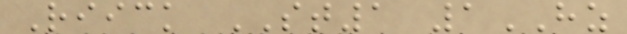Riick ST1 1HZ
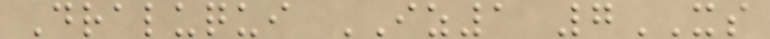Draluqui IZ1 7XS
